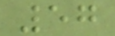57
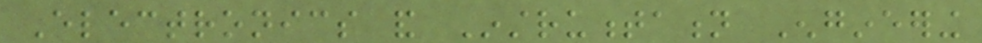Electronics and Instrumentation Engineering
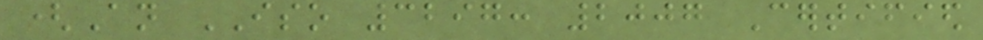(An ISO 3297: 2007 Certified
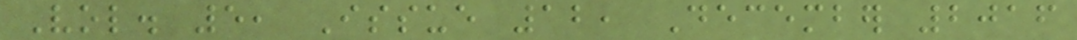Vol. 5, Issue 12, December 2016
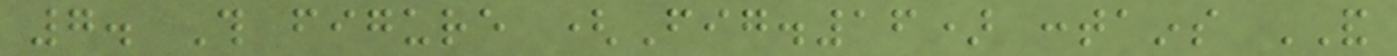7. This figure (Fig.16) contains AND
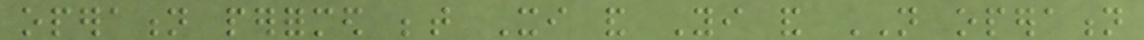operation performed between Xi and Yi and NOT operation
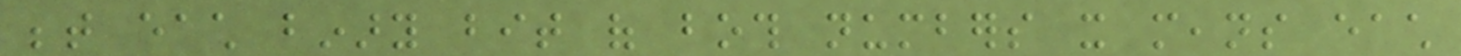between each binary bit of both numbers it means each
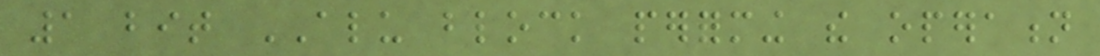1 bit ALU block performing the operation
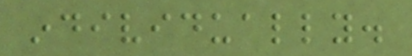individually.
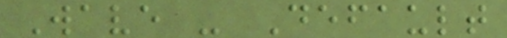Wave - Default
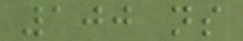100 ns
